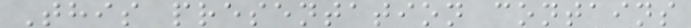This presentation contains
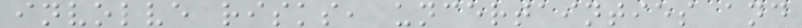involve risks, uncertainties and
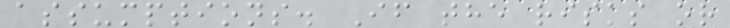assumptions. If the risks or
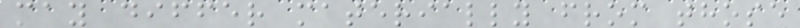may differ materially from those
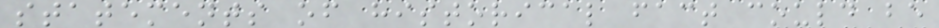statements of historical fact could be
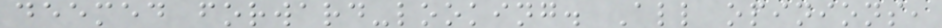deemed forward-looking. All opinions,
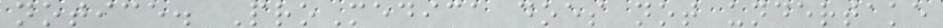notice. ProMedica does not undertake
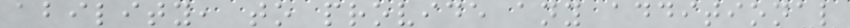ability, to provide any additional
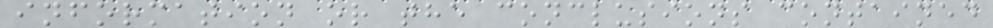information or the conclusions contained
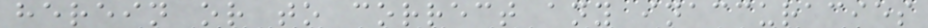herein or to correct any inaccuracies
